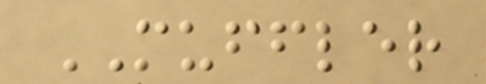MUFFLER
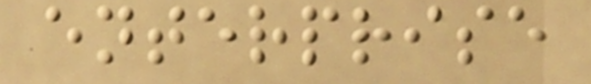enterprise
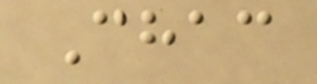Chac
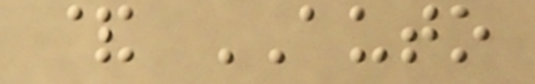& AUTO
